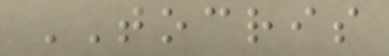TOCRIS
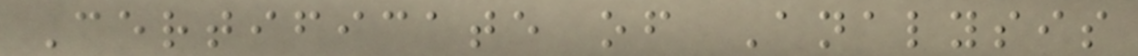Certificate of Analysis
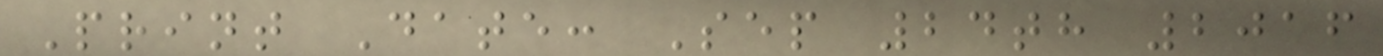Print Date: Sep 24th 2016
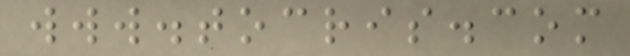www.tocris.com
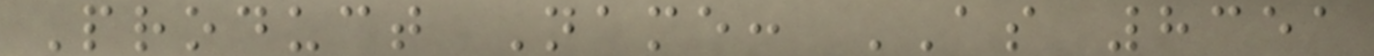Product Name: AS 8351
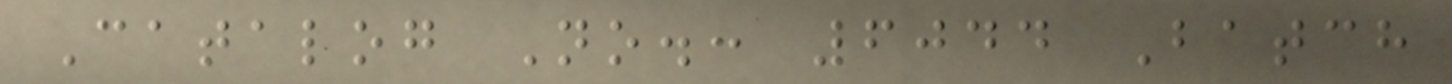Catalog No.: 6044 Batch
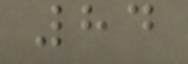84
